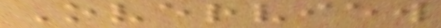Overview
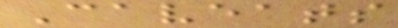Caveats
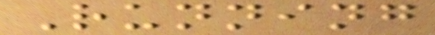Running
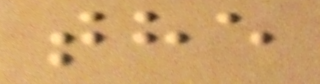the
